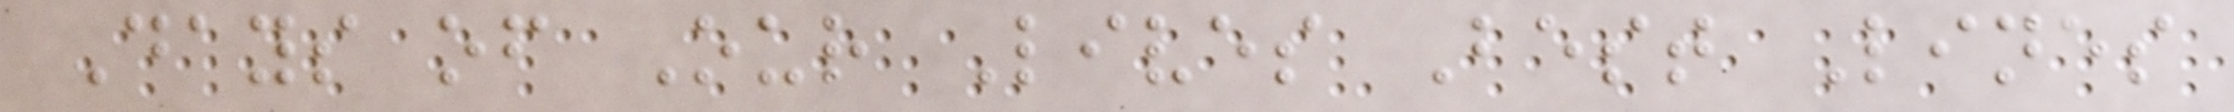Days of Our Lives Best Lines
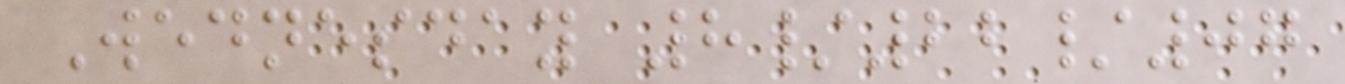Wednesday 8/22/07
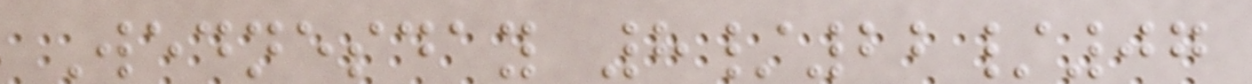Wednesday 8/22/07
